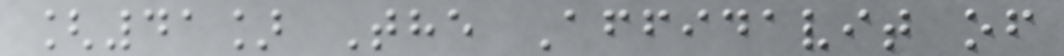[41] The Affidavit of
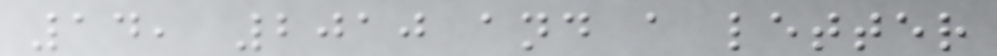14, 2010 and a letter
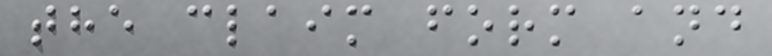the claim form and
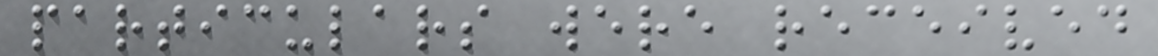particulars were received
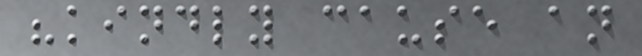"kindly cause an
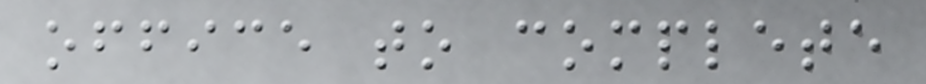office to complete
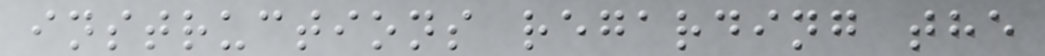instructions regarding the
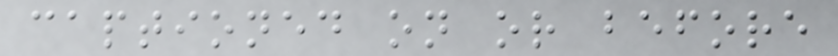captioned on or before
